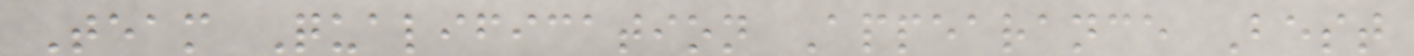Team Qualification Appearance Best
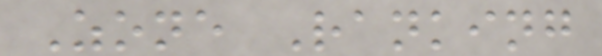Zone Ranking
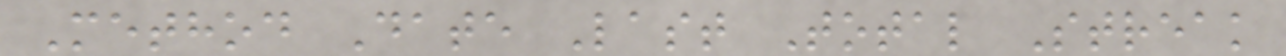Method Date Last Total Streak
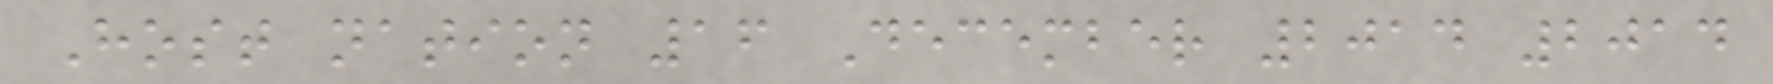Host nation 16 December 2014 2014
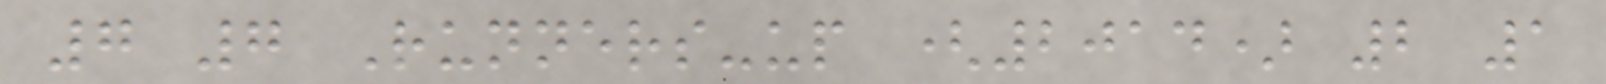7 7 Runners-up (2014) 2 1
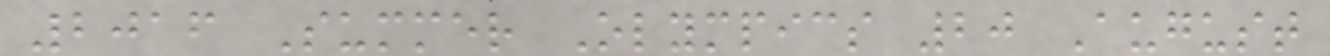2016 Summer Olympics 20 August
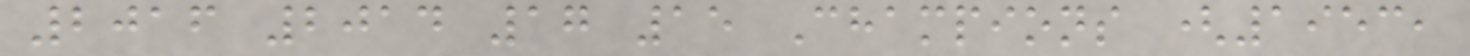2016 2014 17 15 Champions (1953,
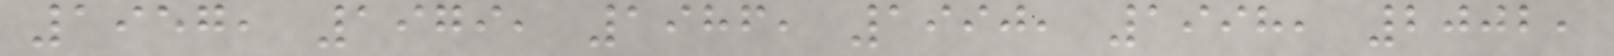1957, 1979, 1986, 1990, 1998, 2002,
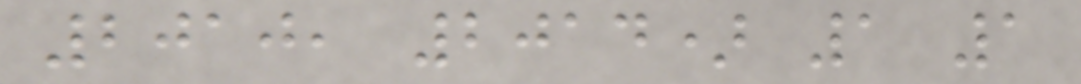2010, 2014) 1 1
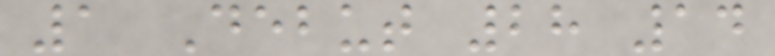1 Debut 28 14
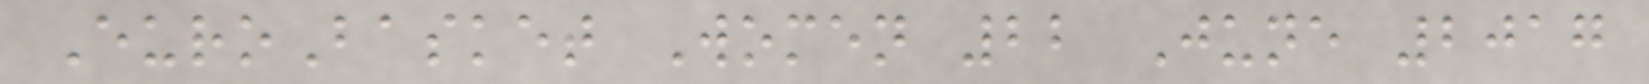EuroBasket Women 22 June 2017
